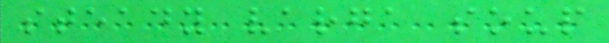steady varga soup
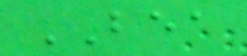BEA
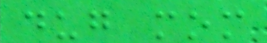dug mom
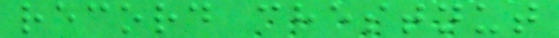record chestnut
